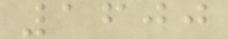1600
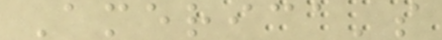America's
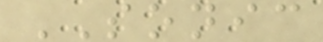SONIC
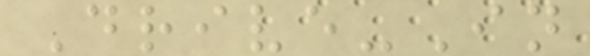Drive-In
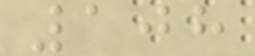108
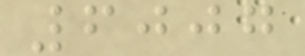6007
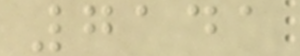7141
